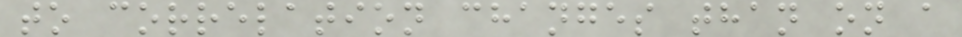to correlation changes than on a
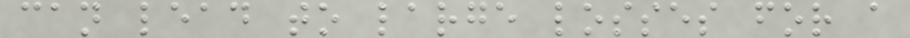can lead to large losses for a
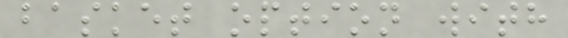basket option with
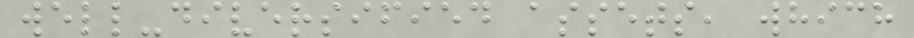well-diversified assets, which
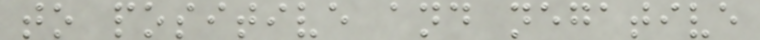to positive and negative
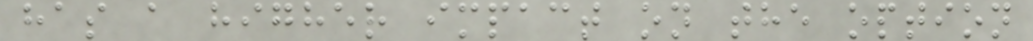has a higher impact on the option
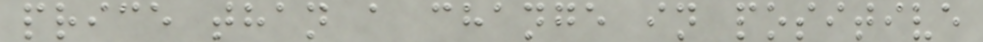price than a change in positive
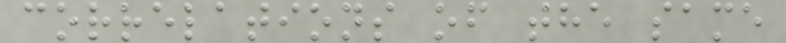correlations of the same
